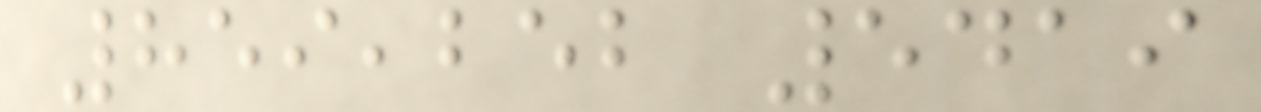859,252 5419
